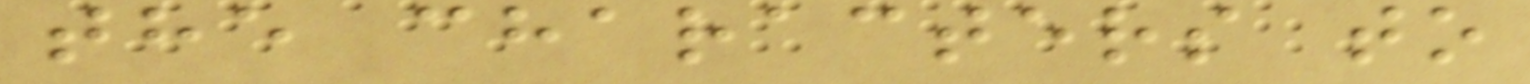the characters to
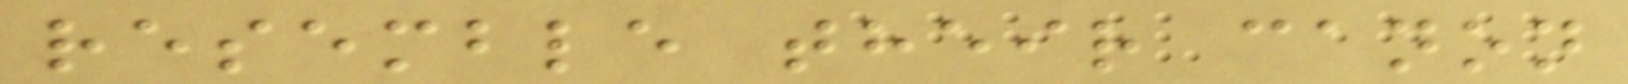resemble their canon
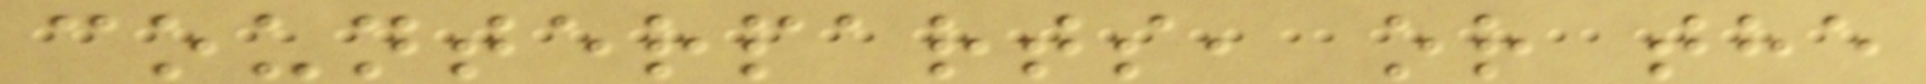counterparts, or the
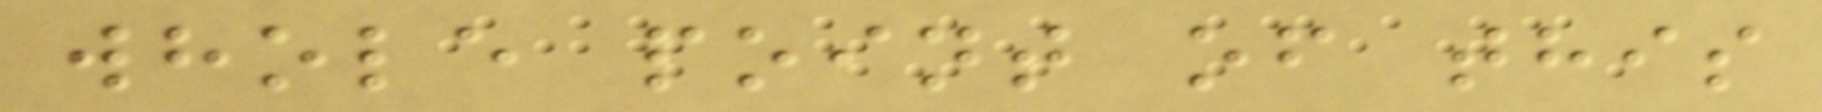whole point of this
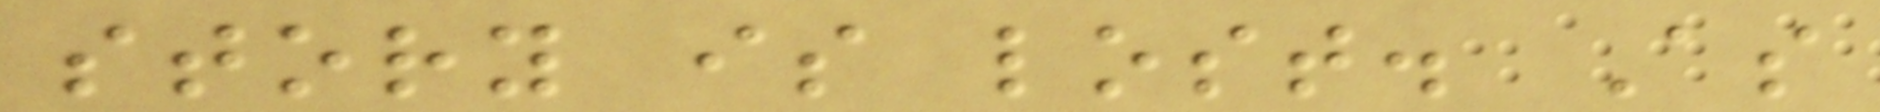story is lost. As
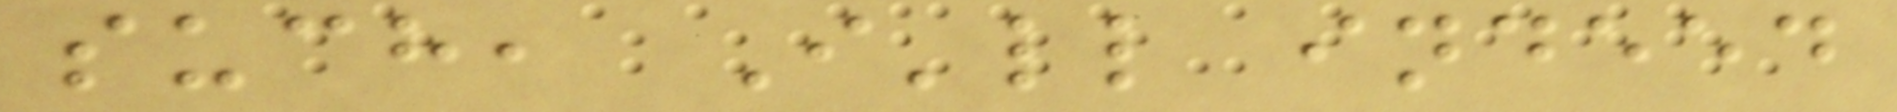such, I'll indeed
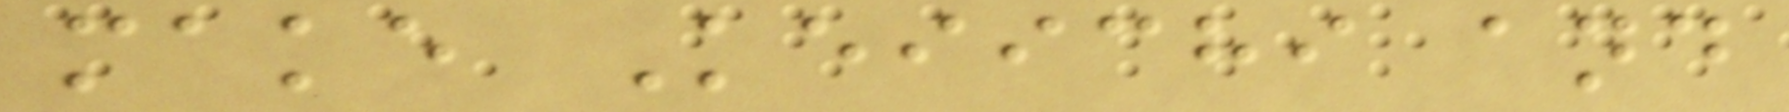make Keiichi and
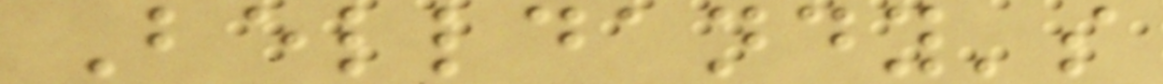Belldandy's
